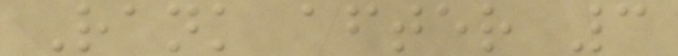Rank after 3
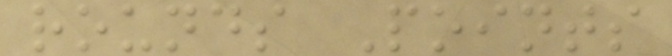rounds Points
